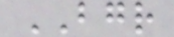BGR
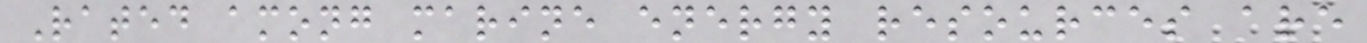Rated among marine energy resources are
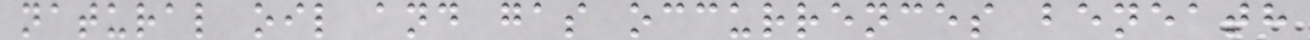natural oil and gas occurrences beneath
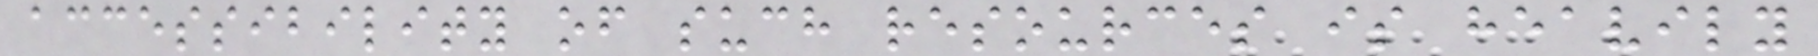accessibility of such resources is heavily
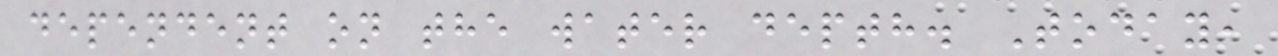dependent on the water depth. Today,
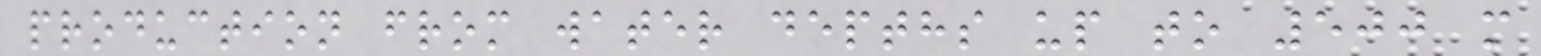production from water depths up to 500 m
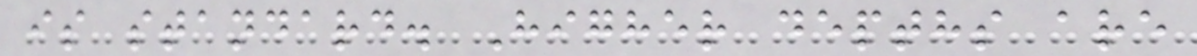is standard. Higher depths are
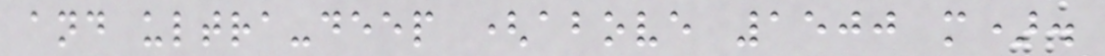and ultra-deep (above 1500 m).
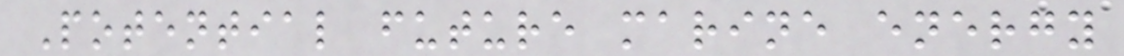Potential future marine energy
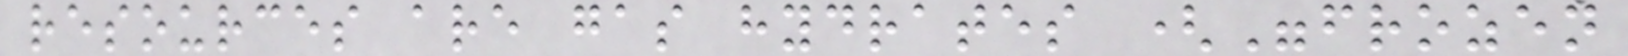resources are gas hydrates ("frozen
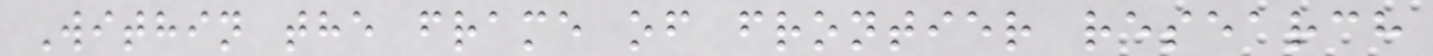Within the frame of frontier research
